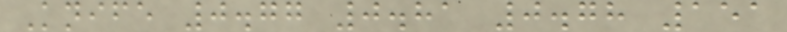Knife 0.77 0.81 0.78 151
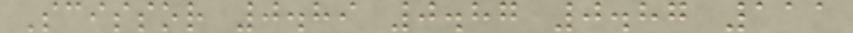Scissor 0.89 0.87 0.87 111
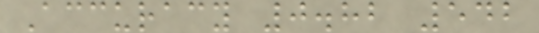Accuracy 0.82 542
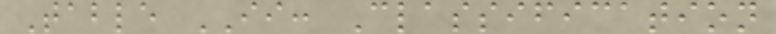Table II: Classification
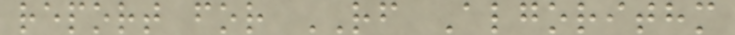report for RF Algorithm
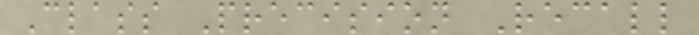Class Precision Recall
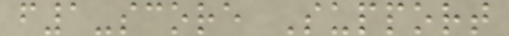f1-score Support
